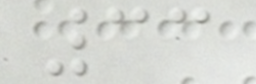33
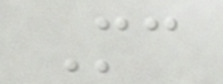Mc
